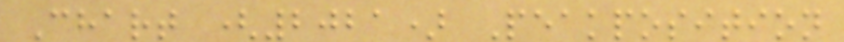Chart (2021) Peakposition
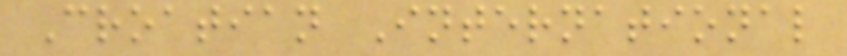Croatian International
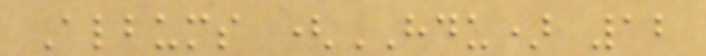Albums (HDU) 12
